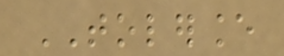TOLERANCE
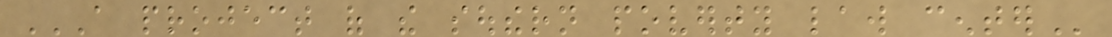A PROJECT OF THE SOUTHERN POVERTY LAW CENTER
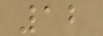12
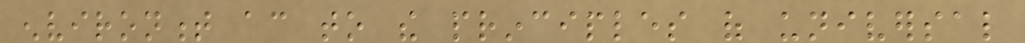environment according to the principles of universal
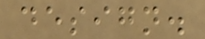design.
